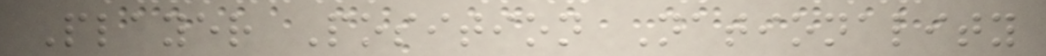Player Position Nationality
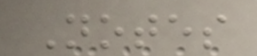Notes
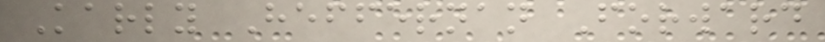Karly Heffernan Forward
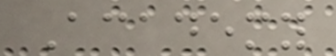Academy
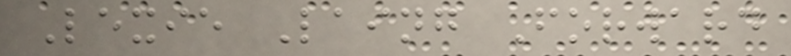Lexie Laing Forward
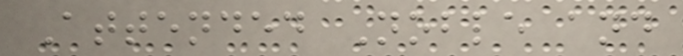Attended Noble and
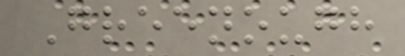Greenough
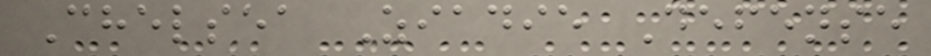Chelsea Ziadie Defense
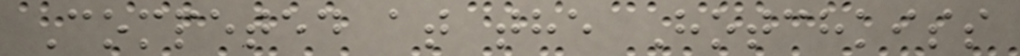Competed at the Hotchkiss
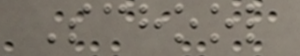School
